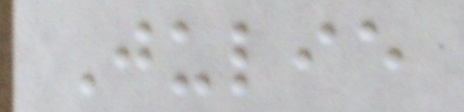Julie
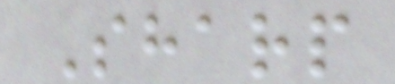Sharp
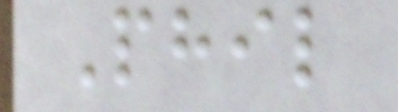Phil
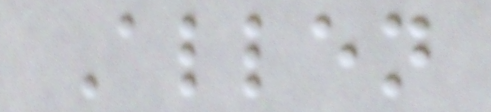Allen
